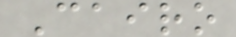Cairo
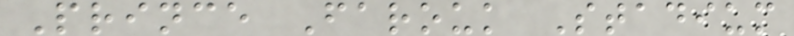Prince Farouk Stadium
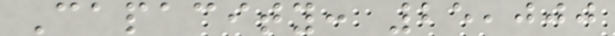Capacity: 25,000
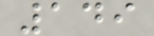149
